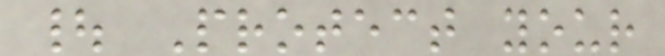| Protect your
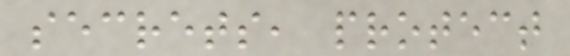secrets, protect
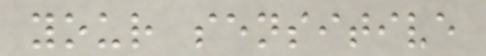your sensitive
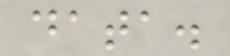data.
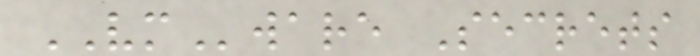VMware Secrets
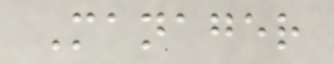Manager
